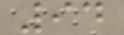94
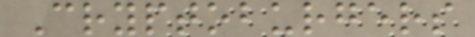Cryptoburgers
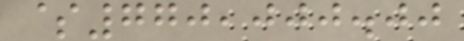$770,000.00
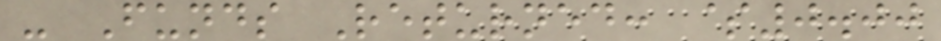- Funds Returned: $0.00
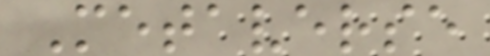Metaverse
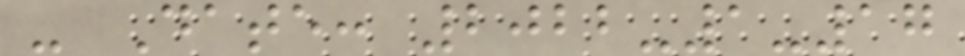- Date: 2022-1-17
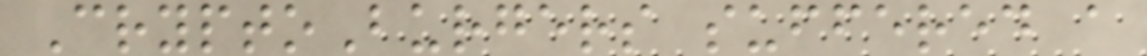CryptoBurgers suffered a
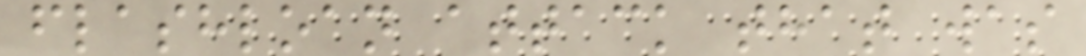flashloan attack that was
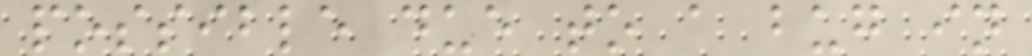possible due to a bug in
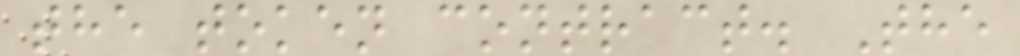the token contract. The
